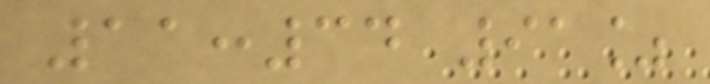11:34 91%
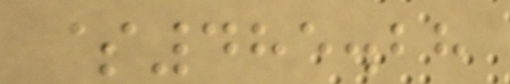$485.28
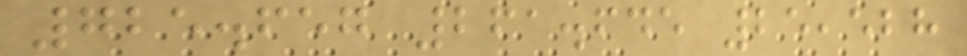725.657 261.645 25,528
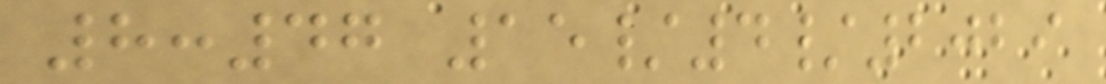8:47 15/4/2029
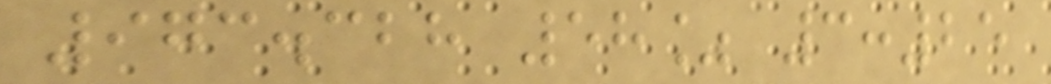973.328 58% 3:25
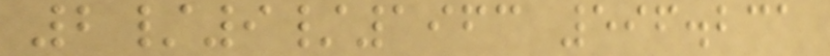2/9/1963 596.231
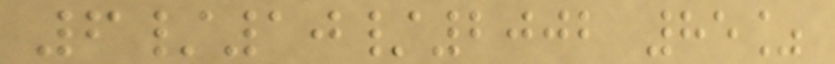6/10/2002 85%
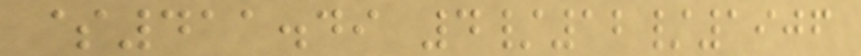$411.49 4/12/1906
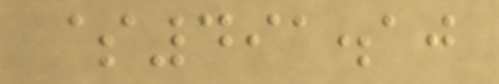$491.10
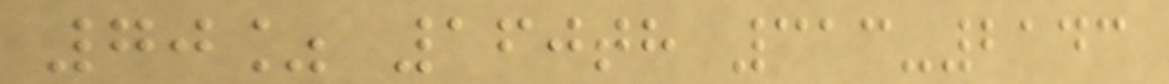70% 160th 313-2143
